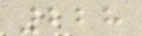228
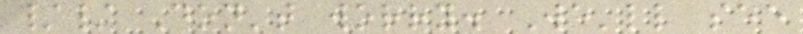// Don't worry. We'll see
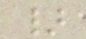}
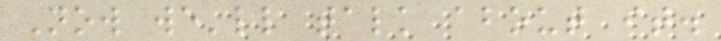Now we'll talk about it.
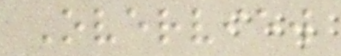Overview
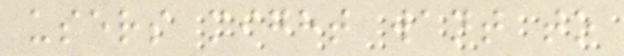users might want to
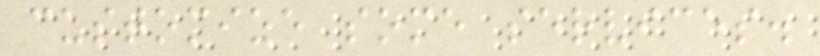customize some services.
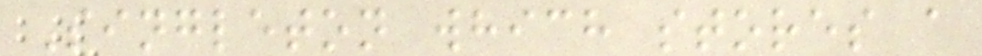Singleton which stores a
